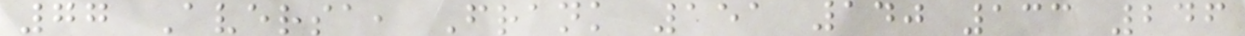77 Aversa, Frank 151 140 133 246
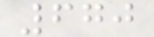670
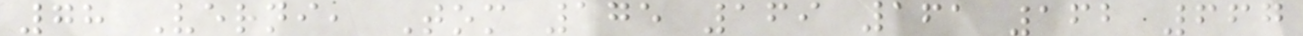78 Verni, Tom 175 169 161 162 667
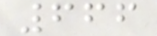666
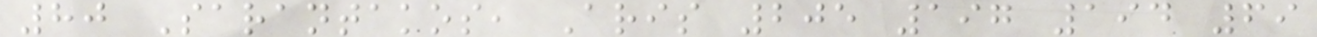80 Sarantakos, Aris 205 197 194 69
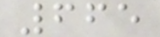665
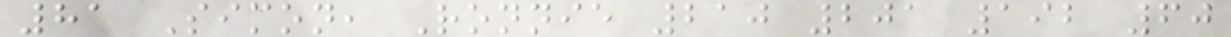81 Simon, Ronnie 210 201 192 60
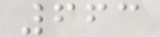663
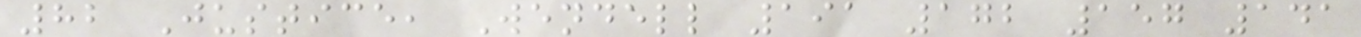82 Justice, Wendell 191 172 157 141
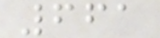661
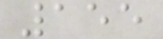155
